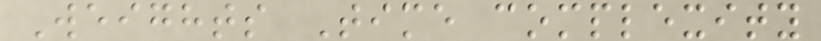Weights Time complexity
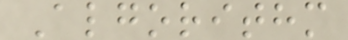Algorithm
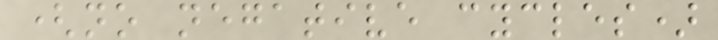(no negative cycles)
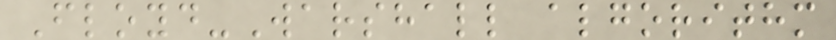Floyd-Warshall algorithm
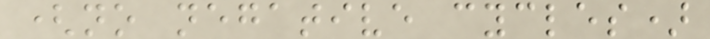(no negative cycles)
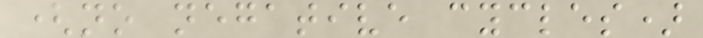(no negative cycles)
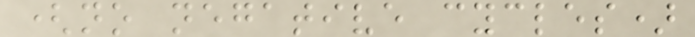(no negative cycles)
